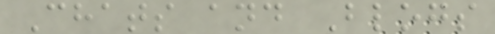Chats and Blogs
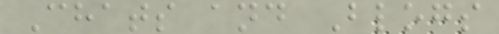Chats and Blogs
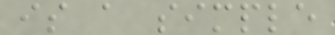is a simple
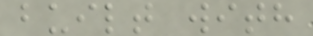built with
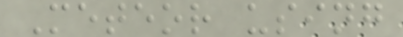Meteor using
